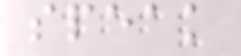speak
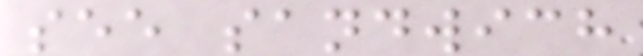see sandwich
